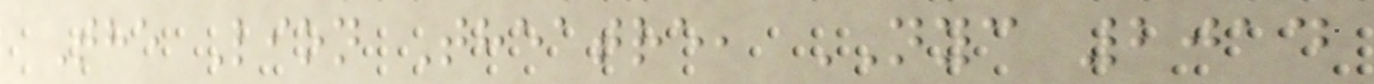The Lion Theatre, NYC 2014
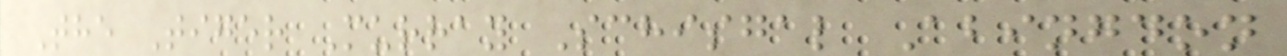The Tiger Murray Schisgal Abingdon
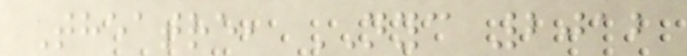Theatre, NYC 2012
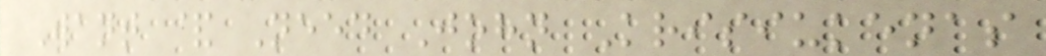Want & Need John Krisiukenas
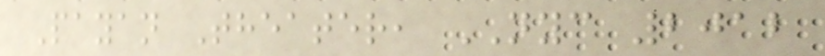Payan Theater, NYC 2012
